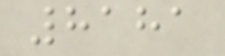8181
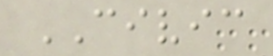CIVIC
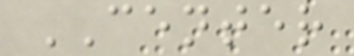CENTER
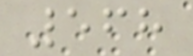568
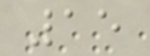15
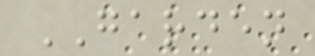GARDEN
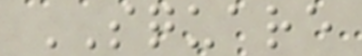SQUARE
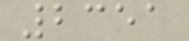2351
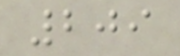209
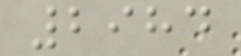2984
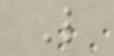L
